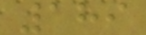189
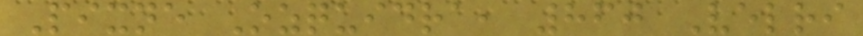Pixne Ozquidra, 860 Velri
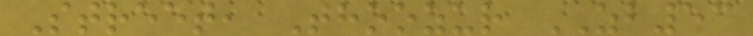Street, Thoozur ZB53
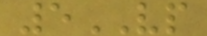5VP
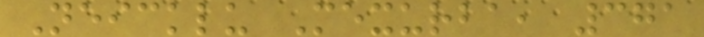Neicklu Mexurba, 371
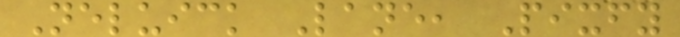Neluick Lane, Pixfy
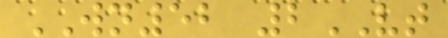WN52 2VT
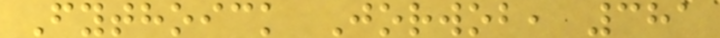Fythoick Jorwob, 381
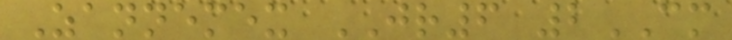Zannemex JR6 2CM
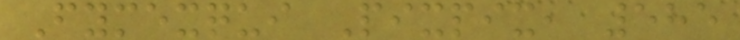Fymexqui Pixpix, 585
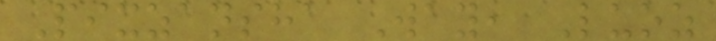Pixzansha Way, Luoz
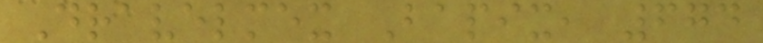Dravelmex Bapix, 674
